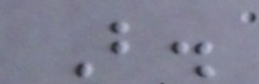B.
